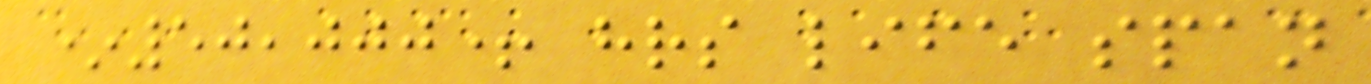*50,000+ hrs life span
